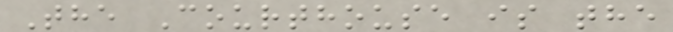The Courthouse is the
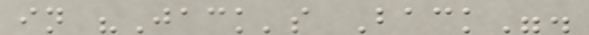in "Jack's Back".
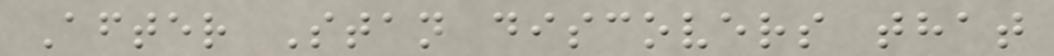After Stan discovers that
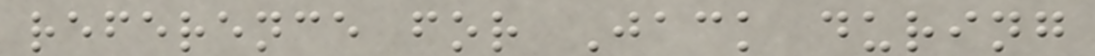reference for Jack during
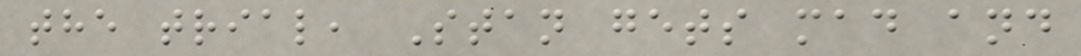the trial, Stan gets mad and
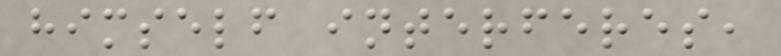himself interferes,
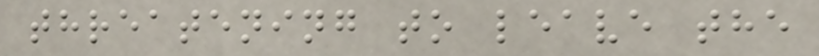threatening to leave the
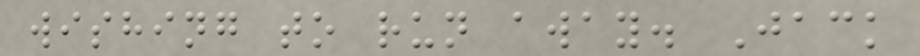wishing to run away. Jack
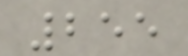255
